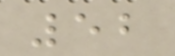52
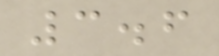3.6
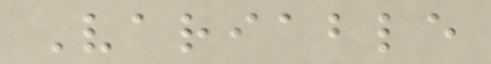Variable
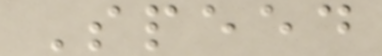Speed
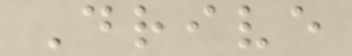Drive
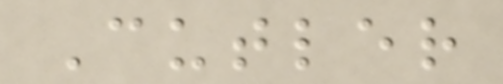Cutler
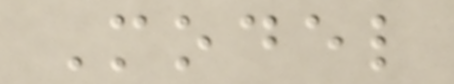Model
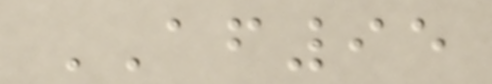AF95
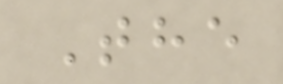The
